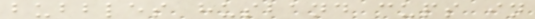bubbles husband cups in
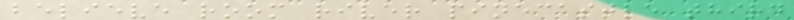believe room river pinecastle third
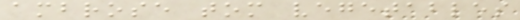ambrose tom vegetables
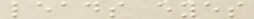leads eyes
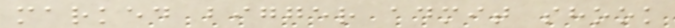marked bigger admit shook
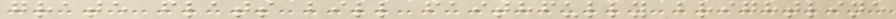grate flats bill faithfully brightline
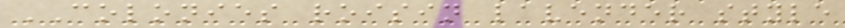COLONIES roisin lavender style
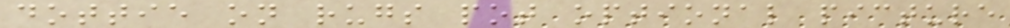dottie on rugs pot optional picture
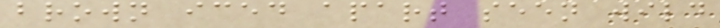brown iced apart seen wild
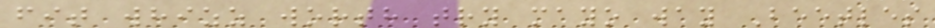fit whizz worth try mayo way Beetles
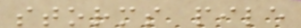storms pile
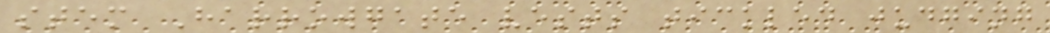stem Harrowgate vests tickled judging
